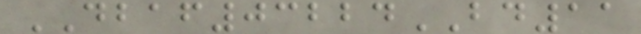DBAF03224BD11
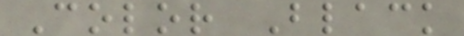Color Black
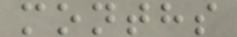months
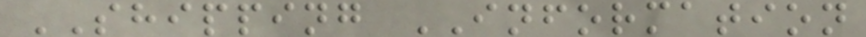SHIPPING INFORMATION
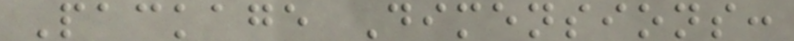Package Dimensions:
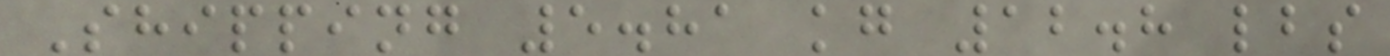Shipping 5.81 kg 12.8 lbs
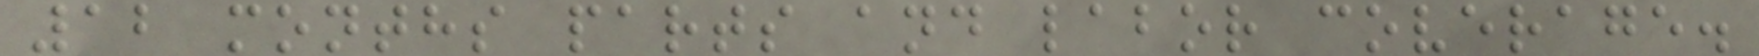12 months parts and labor coverage.
